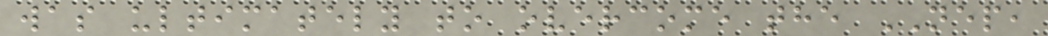was ultimately to overcome the NEP,
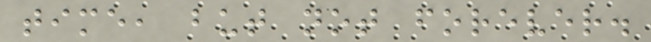time, but not forever.
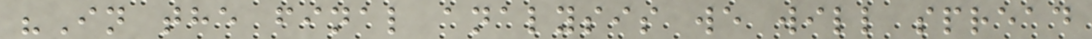"In the final analysis we will spread
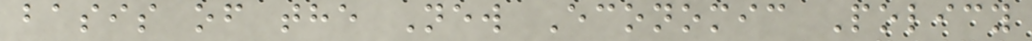basis of the New Economic Policy
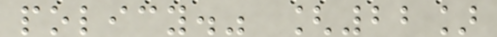policy." [22]
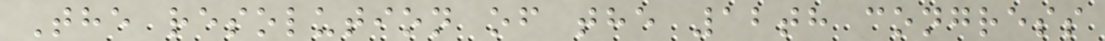The resolution of the 12th congress
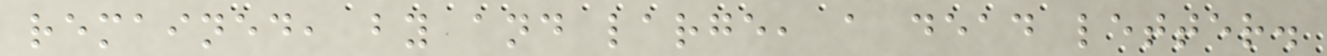remained, by and large, a dead letter.
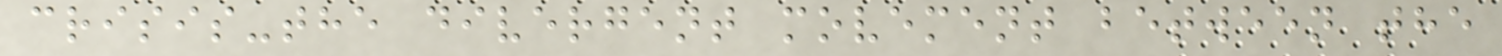crisis-the divergent movement between the
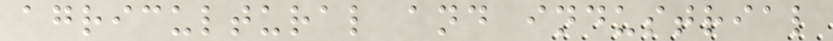agricultural and industrial
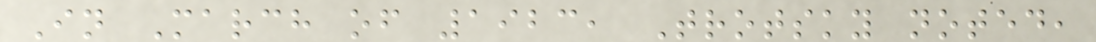In March of 1923, Trotsky noted,
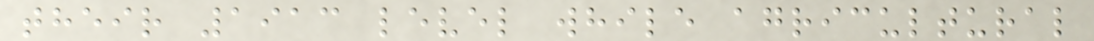their 1913 level while agricultural
